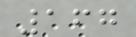167
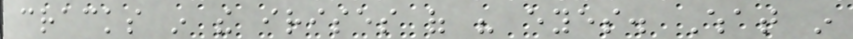cracks in the irises of his eyes. What in
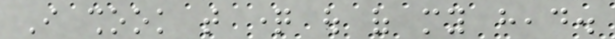I shook that question out of my head.
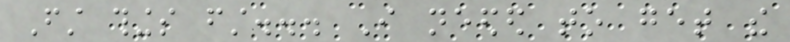First things first... I needed to get the
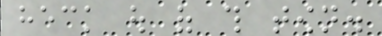heck out of this town.
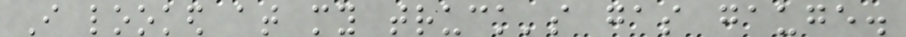I looked at my truck's gas gauge.
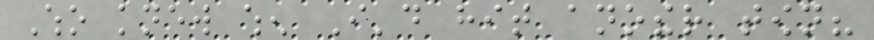Who knew when I'd hit another town?
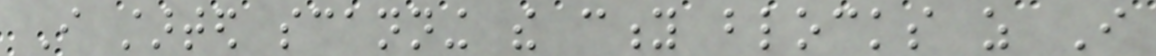I started scanning the city blocks as I
